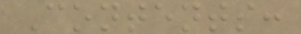Contents:
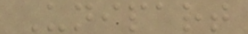Unipart
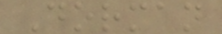Dorman
